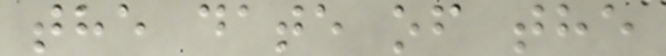the date of the
